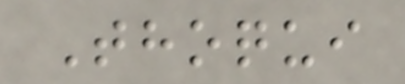Thoqui
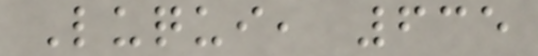Luqui, 635
